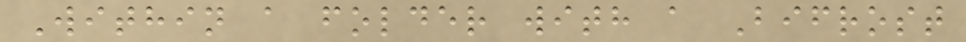Within a folder with a Bifrost
